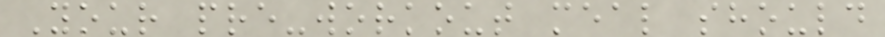Your pre-workout meal should
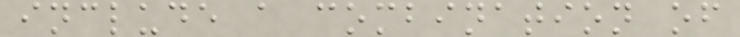include a combination of
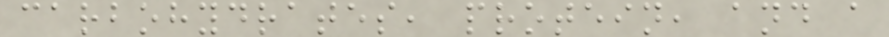carbohydrates, protein, and a
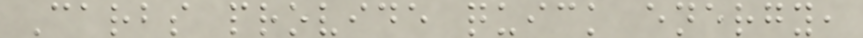Carbs provide quick energy,
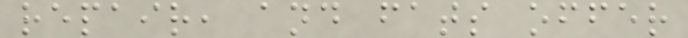repair, and fats offer
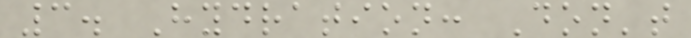3. Hydration: Don't
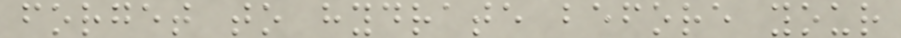forget to hydrate before your
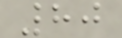80
